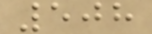508
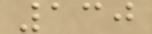130
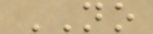NO
